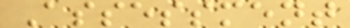Assessment
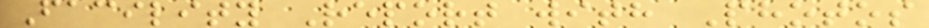Facility Report with Photos
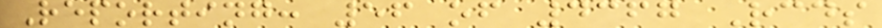Reporting: 56 of 4367 Rcds
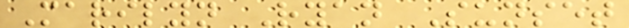Marilyn Ryan Sunset
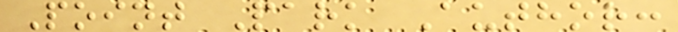Point Park Author:
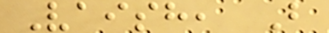Vaish, B
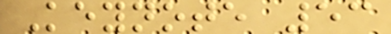Keynote 53
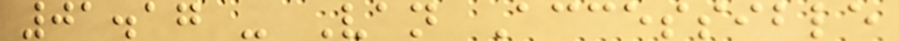01.17 - Van Accessible
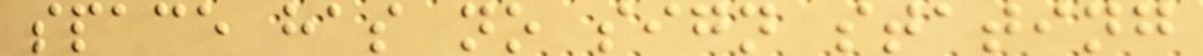space has no sign stating
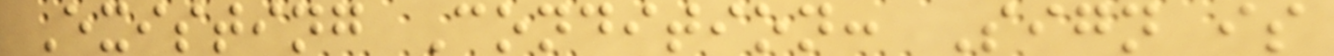Existing Condition: Sign is
